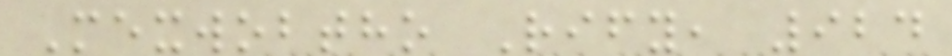Mexwobtho Rify, 924
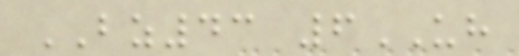BZ43 6UH
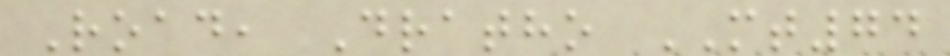Road, Dratho MT74
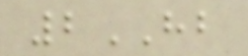2HB
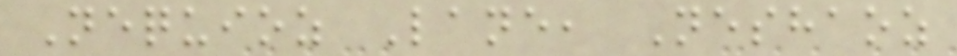Nequioz Lane, Neshaoz
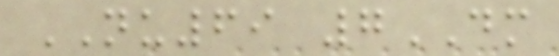NU69 7DM
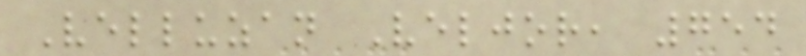Velluzan Veljor, 754
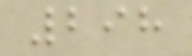298
